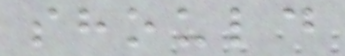should
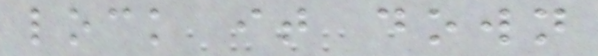lock it down
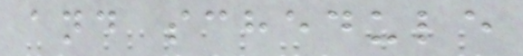and schedule
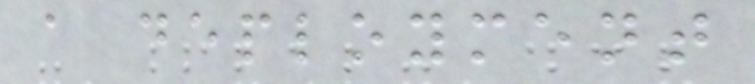a deployment
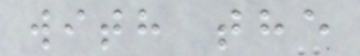with the
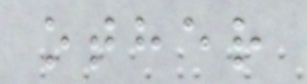other
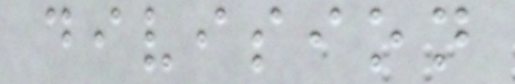division
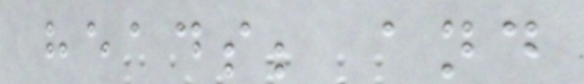heads; and
